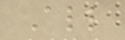All
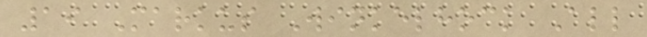19 Markus Winkelhock All
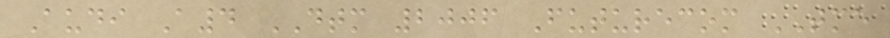Audi A4 DTM 2006 Futurecom TME
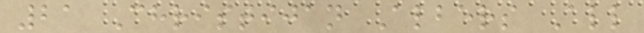21 Christijan Albers All
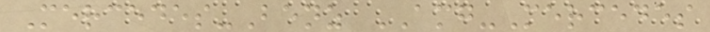Mercedes-Benz AMG-Mercedes
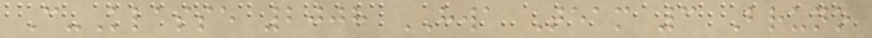C-Klasse 2008 HWA Team 3 Bruno
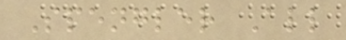Spengler All
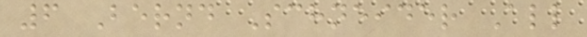6 Bernd Schneider All
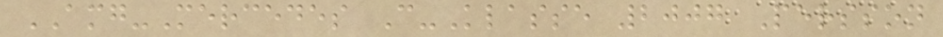AMG-Mercedes C-Klasse 2007 Persson
